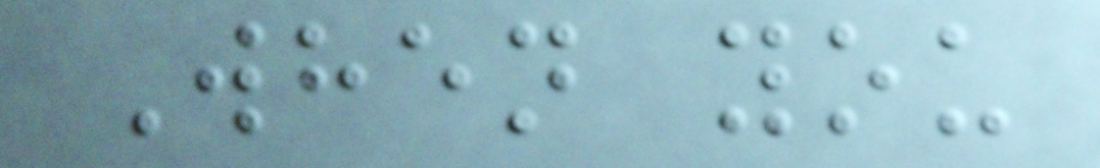When you
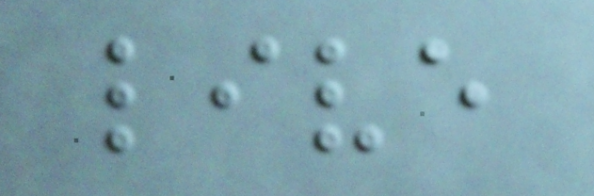live
